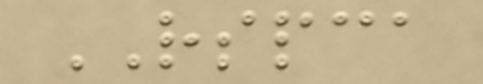RSPCA
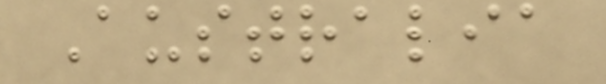Australia
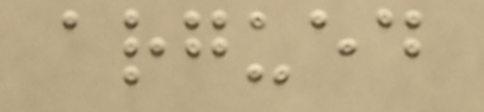argued
